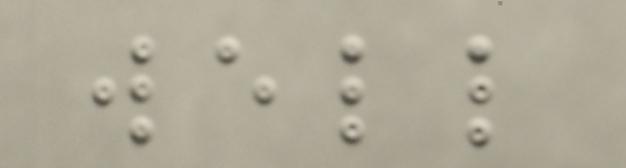well
